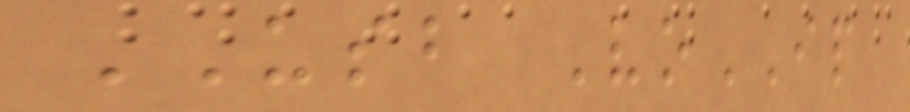USB VoIP
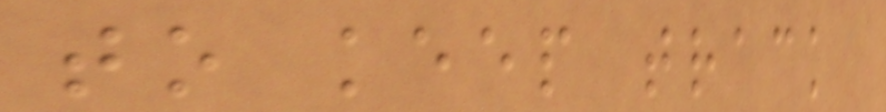to keep track
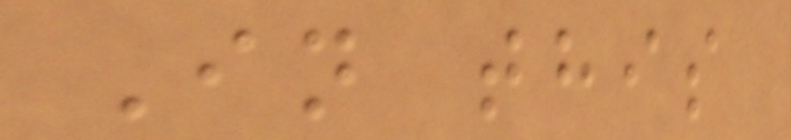In this
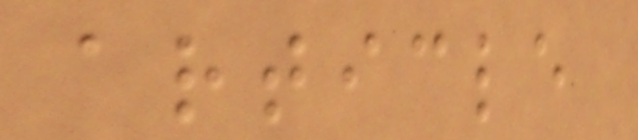article
